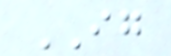IG
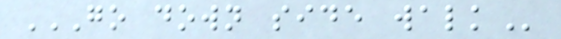GO DOWN SIDE WALK
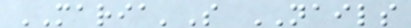MARIA'S NAILS
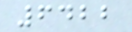6422
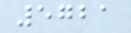5721
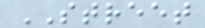STREET
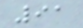91
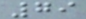79
